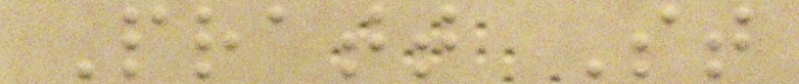Pratt St
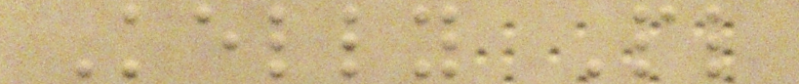Kelly Pl
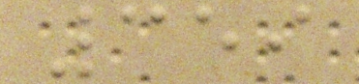359
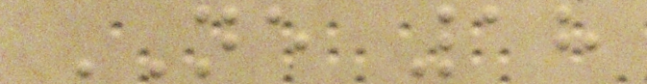NE 18
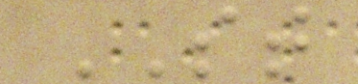ST
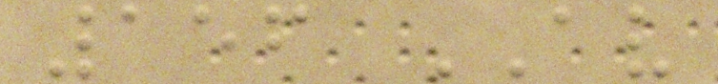156 AV
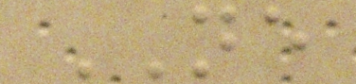NE
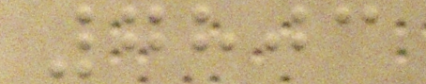7803
